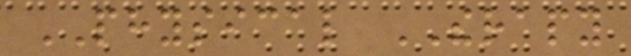PHYSICAL THERAPY
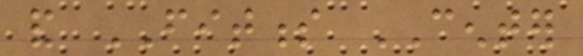and FITNESS CENTER
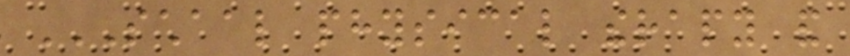SCHAAL PHYSICAL THERAPY AND
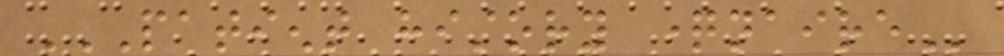PATIENT HISTORY QUESTIONNAIRE
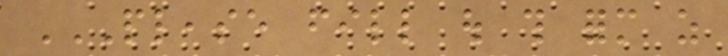PLEASE FILL OUT THIS FORM AS
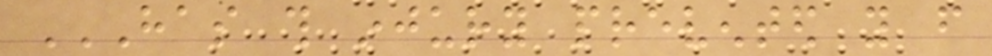HAS THIS INJURY PREVENTED YOU FROM
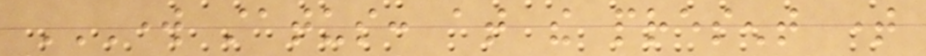WORK STATUS: AT THE PRESENT TIME
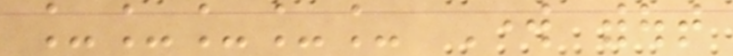_____ Work without
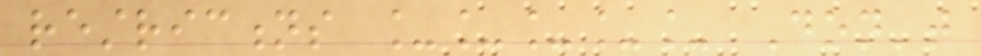restrictions _____ Don't
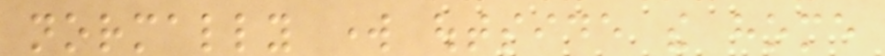normally work outside the home
